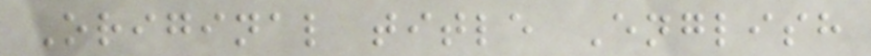Original title English
